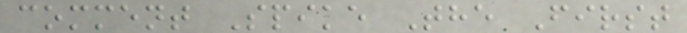comment Spike The First
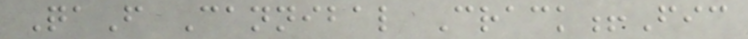QaF Cannibal Crack!Fic
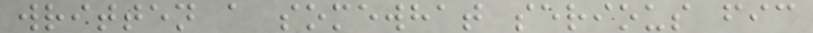written a somewhat serious fic
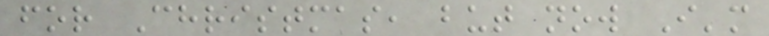for Christmas, but now I'm
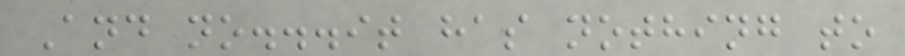And no...it has nothing to
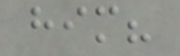him?
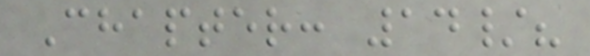Chapter: 14/?
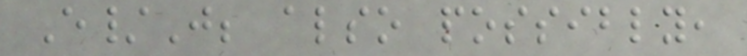E/J; also possibly,
